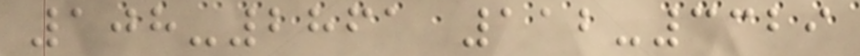108-2861 112-3329
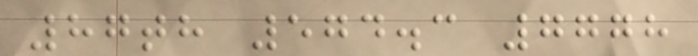87th 574.3 7778
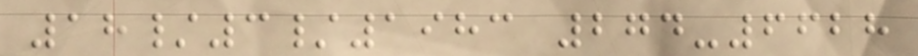18/3/1983 274-6628
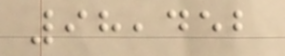98,452
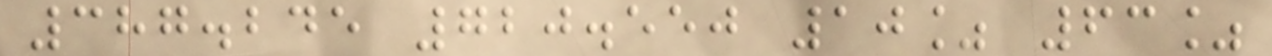387.245 720.550 10% 63%
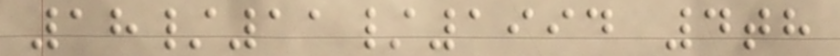18/11/1994 4th
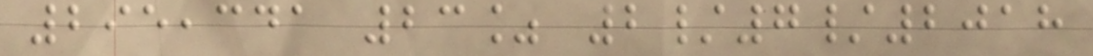295,341 23% 2/7/2018
